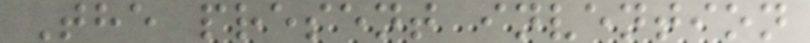The present invention
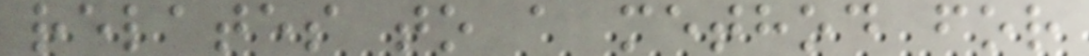relates to a method for
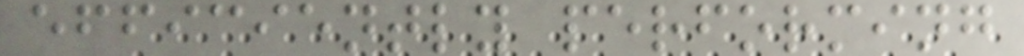efficiently performing
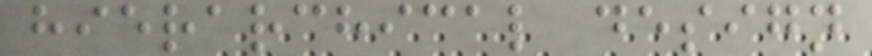hierarchical design
